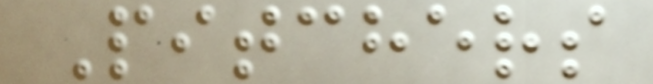Pitchers
